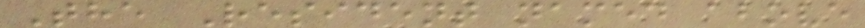The Resident named above
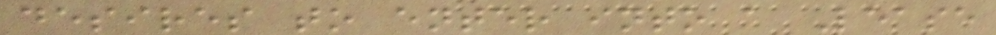desires to enter into a Lease
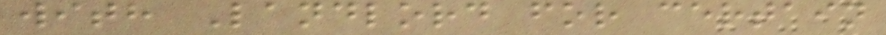with Landlord for certain
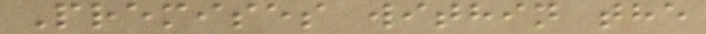Premises within the
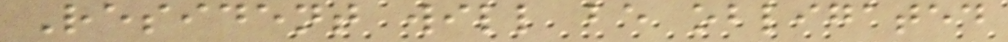Resident will be obligated
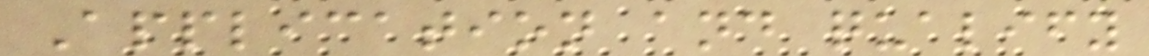Application and qualify
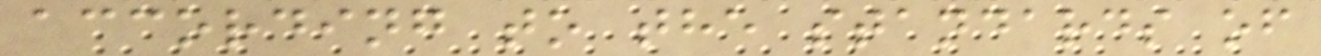according to the standards of
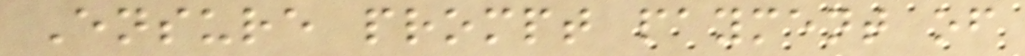Ensure prompt payment of
